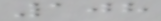108
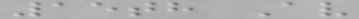15th Av
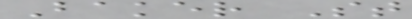Baker St
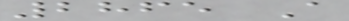2865 A
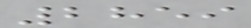2859
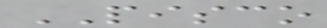PISCO
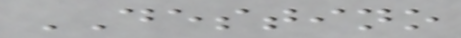DESTINO
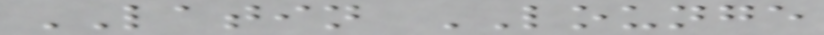LATIN LOUNGE
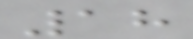18
